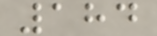184
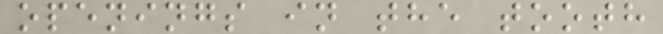openings in the tooth
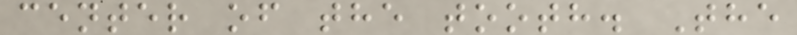center of the tooth. The
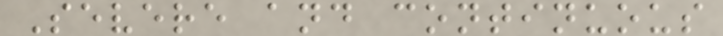Severe and continuous
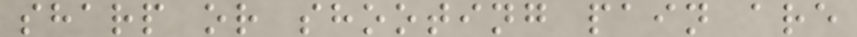sharp or shooting pain are
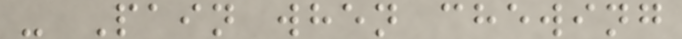- Pain when chewing
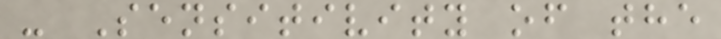- Sensitivity of the
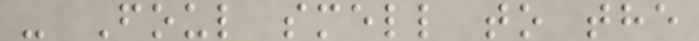- Foul smell to the
